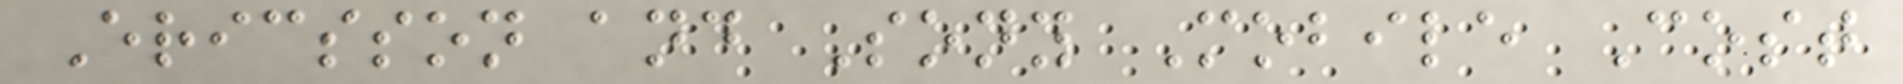Ericsson and Sony Mobile Cost
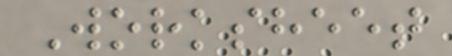Worksheet
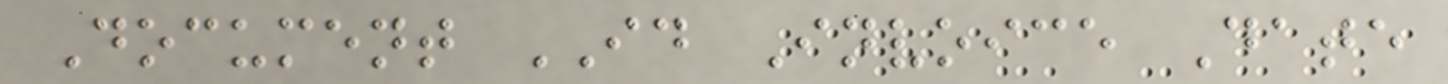Document ID Invoice Date
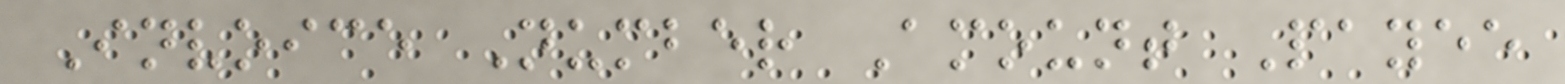Invoice Number Amount Payee
